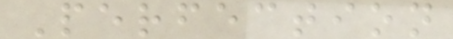Perfection
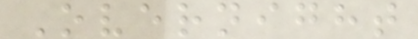Overnight
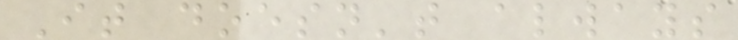It doesn't always
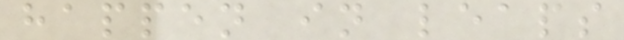happen in leaps
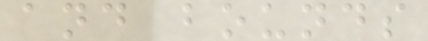and bounds
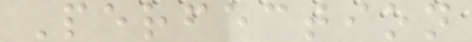Perfection
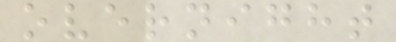overnight
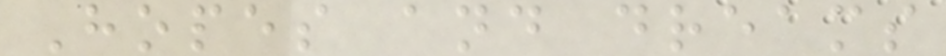Hopes and dreams
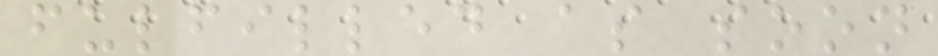fulfilled as soon
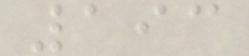193
